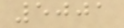5001
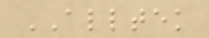ALLTEK
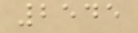2545
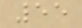55
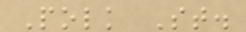Polk St.
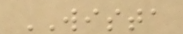WISTA
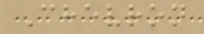Chevron
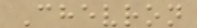Chevron
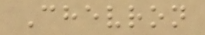Chevron
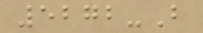5272-B
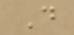D
